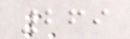269
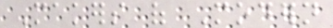Makers of Modern
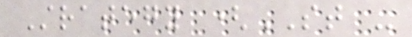Strategy (ST -
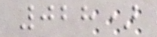028)
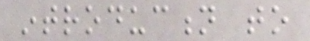introduction to
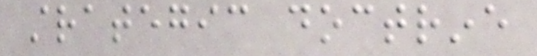strategic doctrine
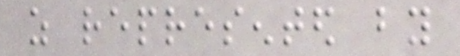as represented by
